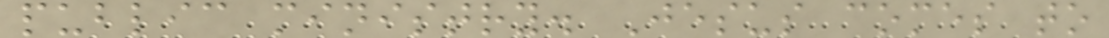public ministry. Jesus comes to
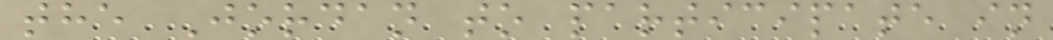the Jordan to participate in
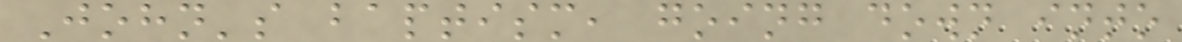John's baptism, going down into
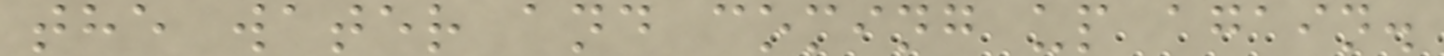the water and coming up again.
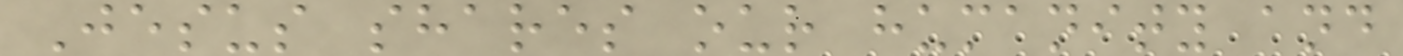Jesus shares our humanity and
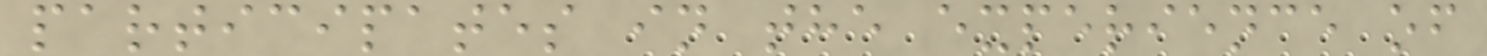participates in the experience of
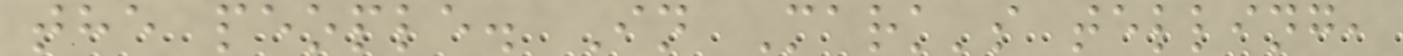the people. In Mark's telling,
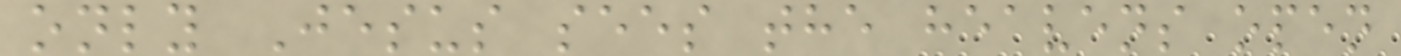only Jesus sees the heavens open
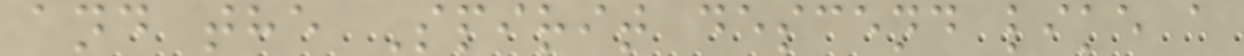and the Spirit descend like a
